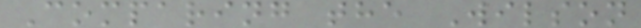Comparing the Wilson
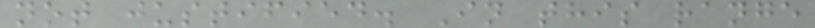not justified. In this range
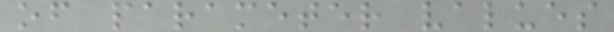of parameter values
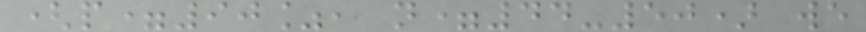(p=90%, n=44-50) we
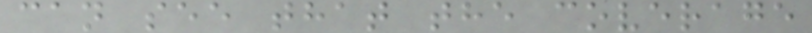can see that the coverage
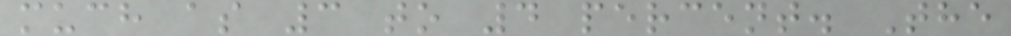much as 3 to 4 percent. The
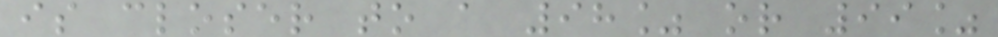is closer to a 98% or 99%
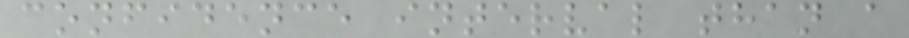confidence interval than a
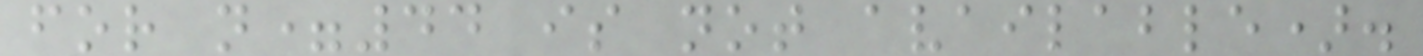for n=44 is not available).
